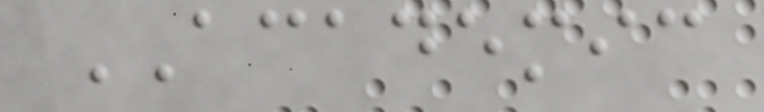ACADEMIC
